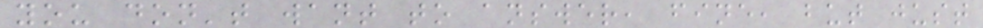you don't want to answer, fine, but just
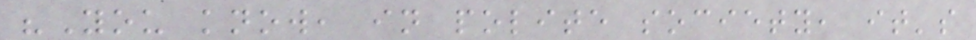"You know, in polite society, it's
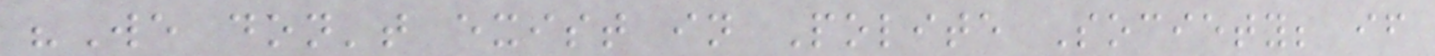"We don't exist in Polite Society; if
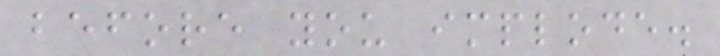before you implode.
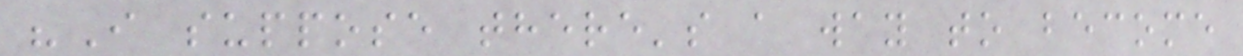"I suppose there's a way to become
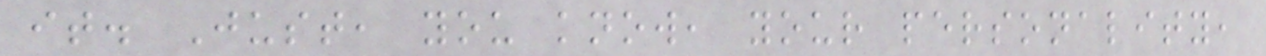it. Just, you know, your personality,
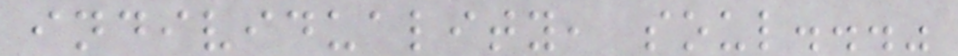individuality, soul..."
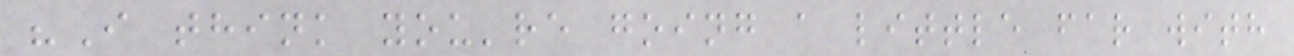"I think you're going a little far with
